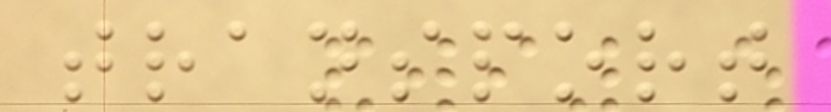transport
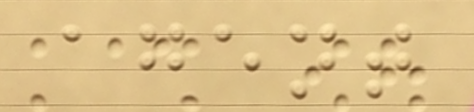agent
